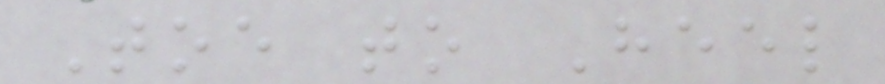Toe to Heel
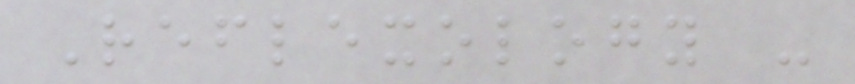Reflexology -
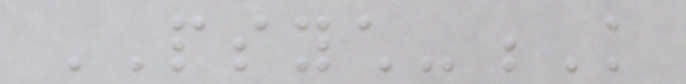PSYCH-K
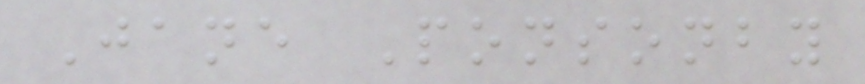Jane Ponsonby
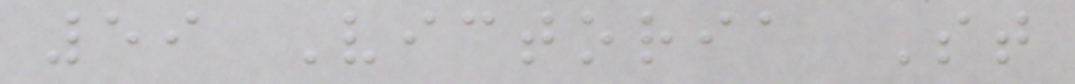59 Victoria St
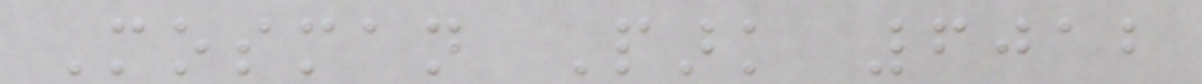Mosman Park 6012
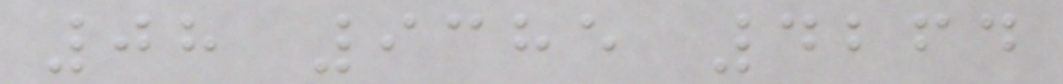08 9385 4264
